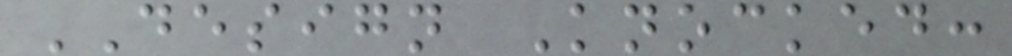DESIGN Knocked:
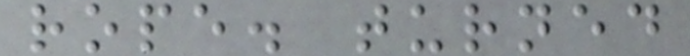rope. turned
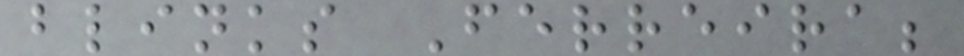blinks Ferreira;
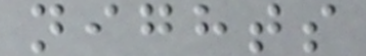nights
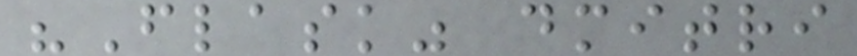"Flask" dmitri
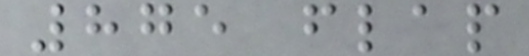875 flap
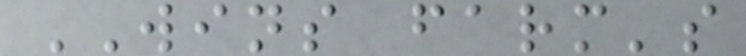WINS farm's
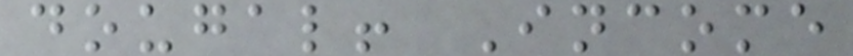dougal! Income
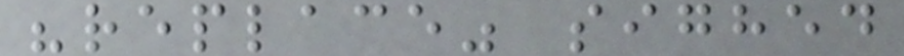"replace" sighed
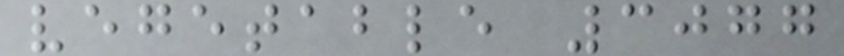vegetable 3077
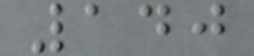140
